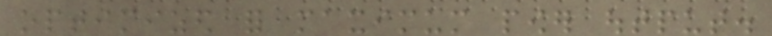optimized for maximum power output.
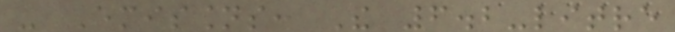- Emissions: The 6.2-litre
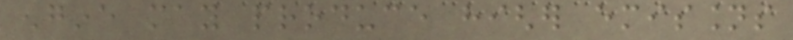engine may produce higher emissions
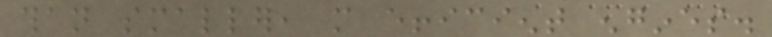than smaller, more efficient engines.
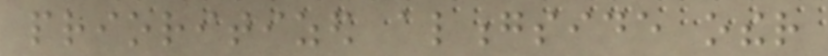prioritized alongside other
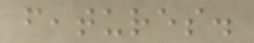features.
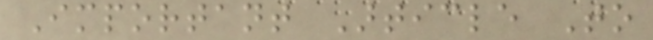Important Article To
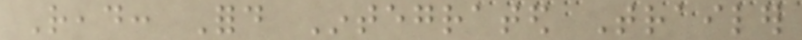Read: Ford Integrated Trailer
